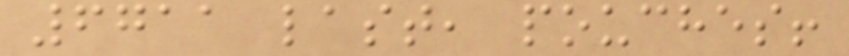6711 last, pouches!
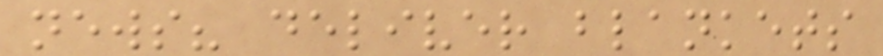news? deliver blankets
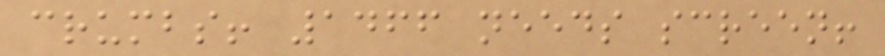crumbs! 1466 needs screen!
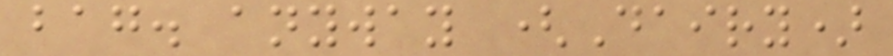bag. anyway (Dairy)
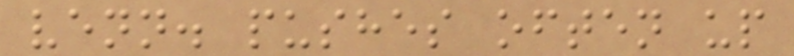venn. pushes often up
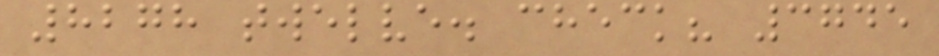8278 twelve. check? 3745
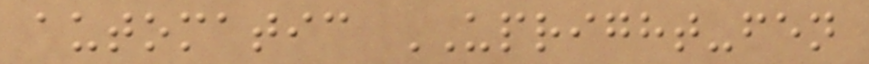automatic UPRIGHT-fen
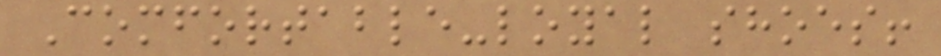Comfortable-loyal shoes!
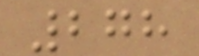278
